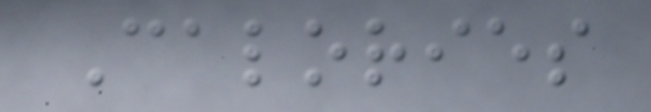Calories
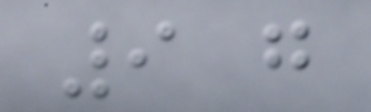9 g
